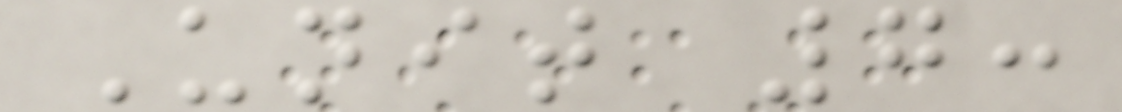Unit 7:
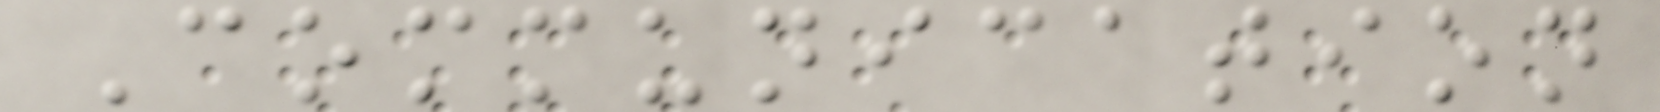Communication
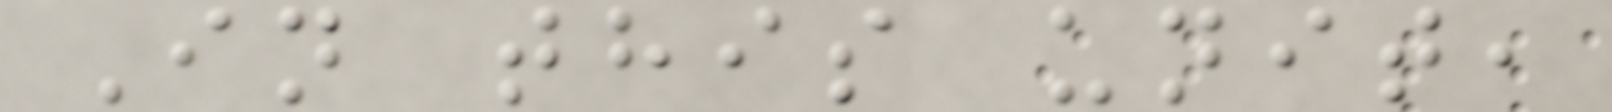In this unit,
